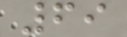69
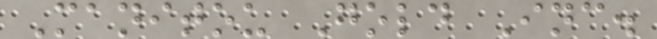Manitou Gold Inc.
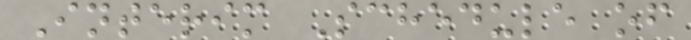Interim Schedule of
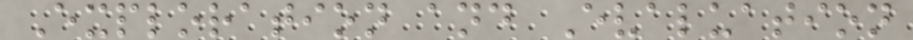Exploration and Evaluation
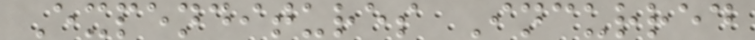Expenditures Incurred
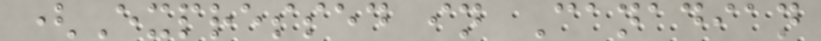(Expressed in Canadian
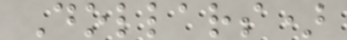Dollars)
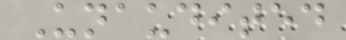Unaudited
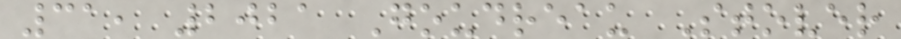31, 2021 Goudreau Stover
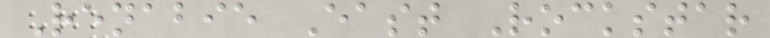Renabie East Rockstar
